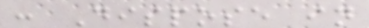: Dispose in
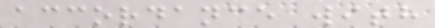accordance with
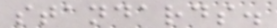standards.
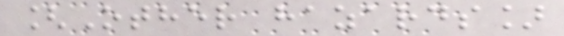[Other hazards]
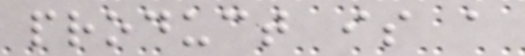product is a
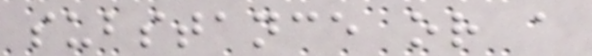substance or a
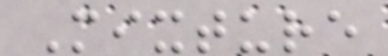Mixture
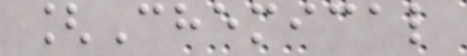[Chemical
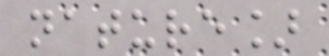nature]
